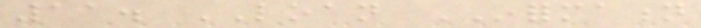11. LOAN INFORMATION
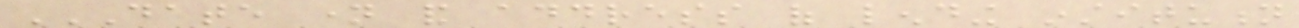DATE NAME AND ADDRESS OF LENDING INSTITUTION
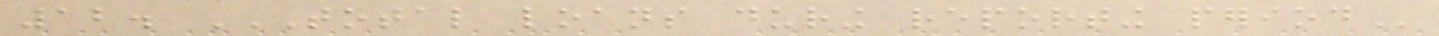12. TOTAL LOANS DURING REPORTING PERIOD
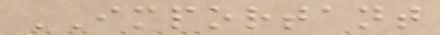IMPORTANT
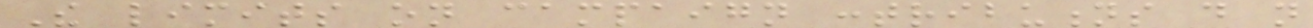The limits on campaign contributions do not
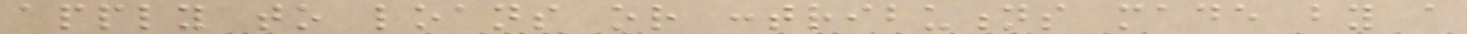apply to loans or contributions made by a
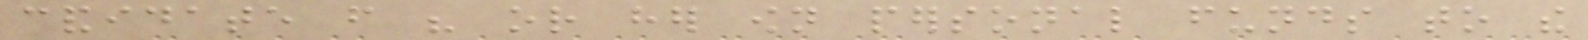candidate from his or her own personal funds to the
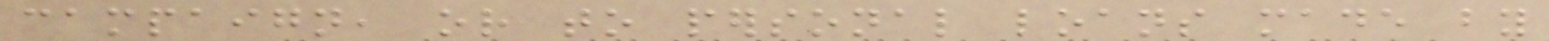campaign, or to personal loans made by
